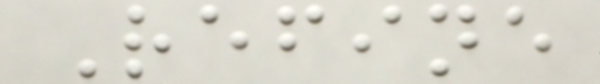Refine
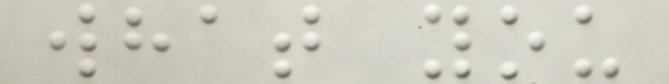what you
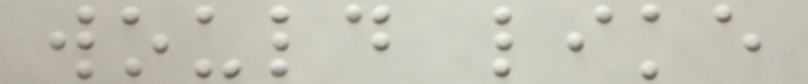would like
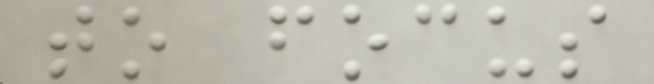to focus
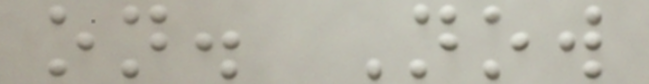on. Now
